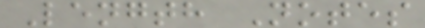Length Notes
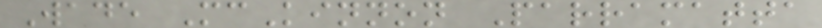Wade McKinnon Parramatta
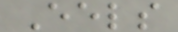Eels
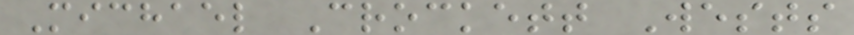Michael Crockett Wests
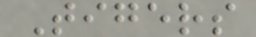Tigers
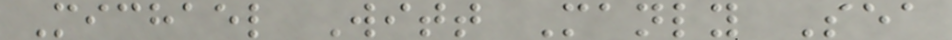Michael Witt Manly Sea
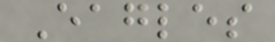Eagles
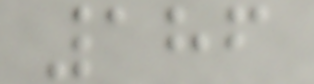186
